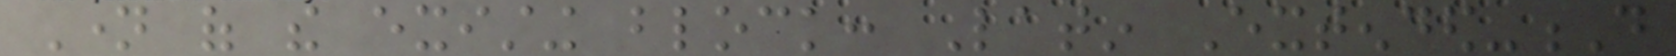Name of the existing block: Latin Extended-D
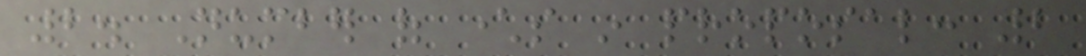2. Number of characters in proposal: 2
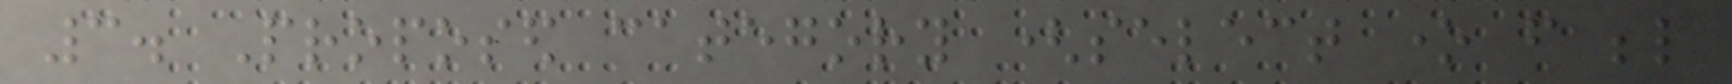3. Proposed category (select one from below
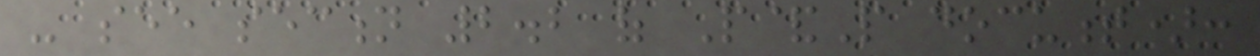- see section 2.2 of P&P document):
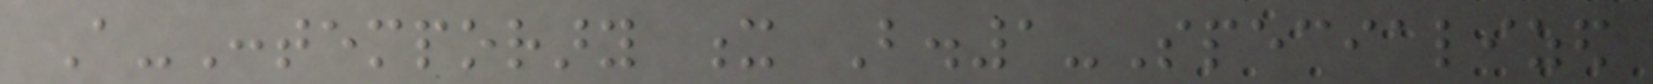A-Contemporary x B.1-Specialized
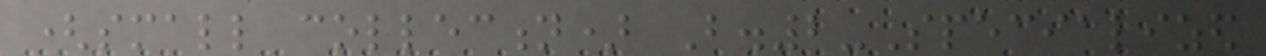(small collection) B.2-Specialized
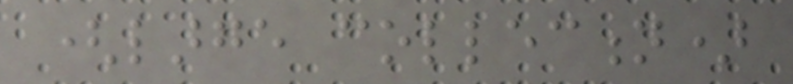(large collection)
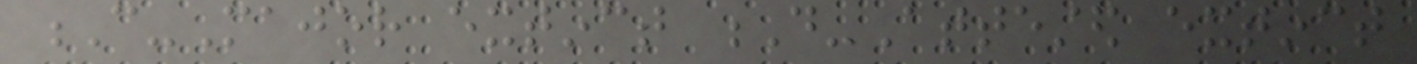C-Major extinct D-Attested extinct
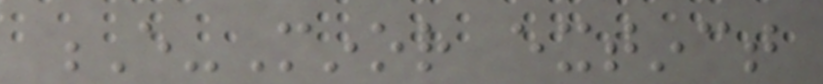E-Minor extinct
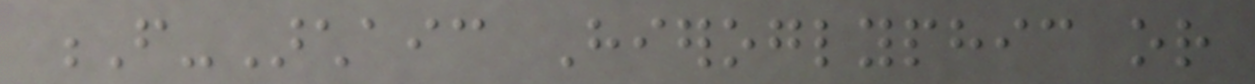F-Archaic Hieroglyphic or
